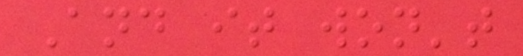And it won't
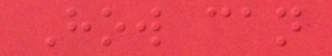How can
